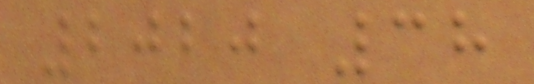2020 38
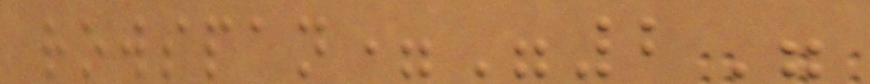rowspan="2"
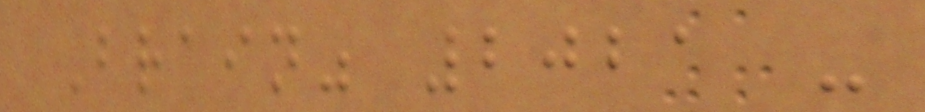Brain" 2021 -
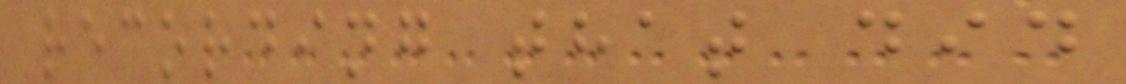recording that did
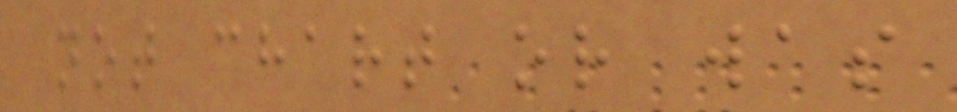not chart or was
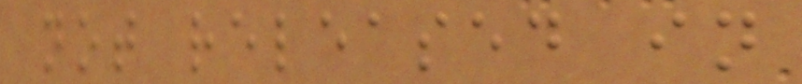not released in
